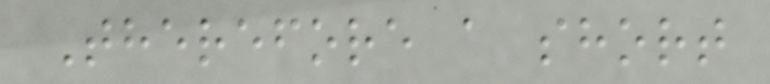Therefore a short
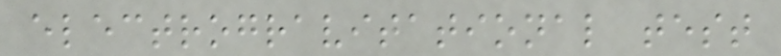electrogravitational test
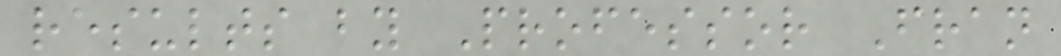results by Professor Fran
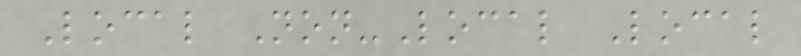Local Non-Local Local
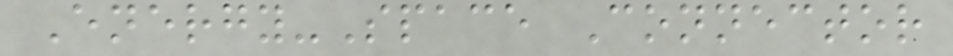Energy-Space Connector
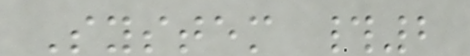System #2
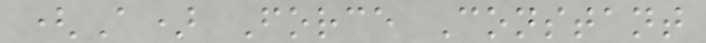(A) Force Constant
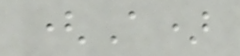(A)
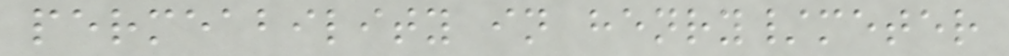permeability in henry/meter
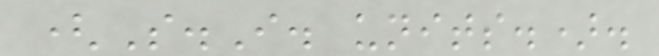(S.I. units.).
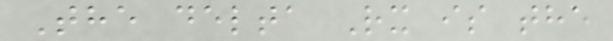The delta Rx is the
